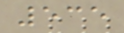535
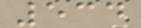534
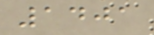1401
